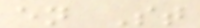en St
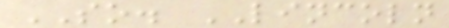SO. LINCOLN
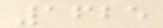1625
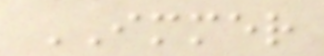IMMER
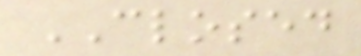CLOSED
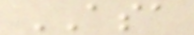ASA
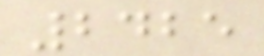2425
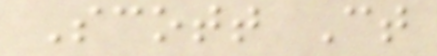Scott Ct
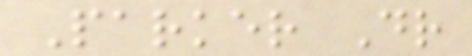Parker Dr
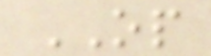OP
